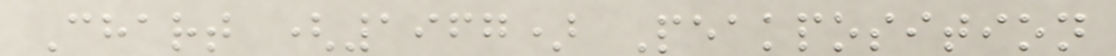Chart (1967) Peakposition
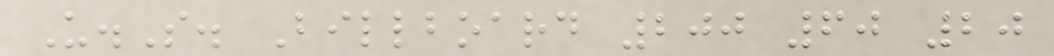U.S. Billboard 200 60 20
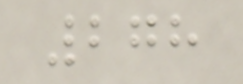278
